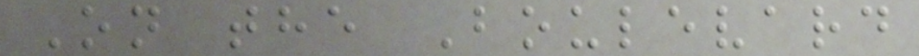On the Boulevard
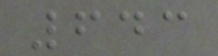643
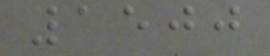1500
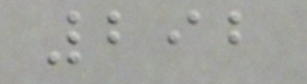292
